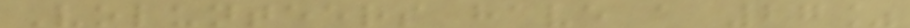Volunteers have a 27%
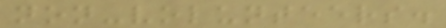non-volunteers.
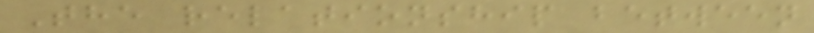The relationship between
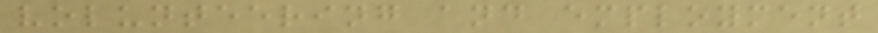volunteering and employment
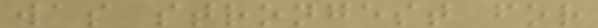was strongest for
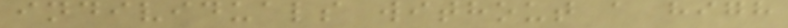individuals without a high
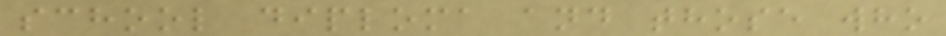school diploma and those who
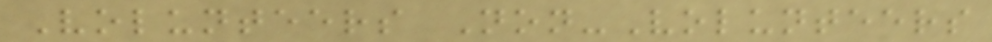Volunteers Non-Volunteers
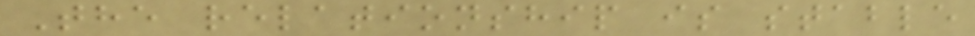The relationship is stable
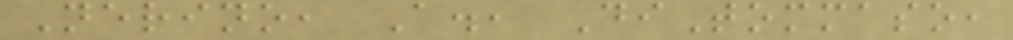Nerino, A., DiTommaso,
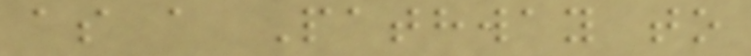as a Pathway to
